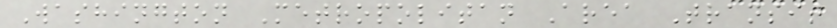Washington Metropolitan Area Transit
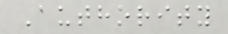Authority
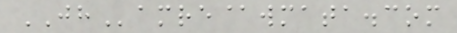JHamre@wmata.com
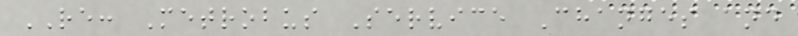RE: Metrobus Service Changes and
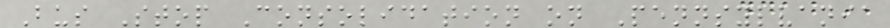Bus Stop Consolidation on Pennsylvania
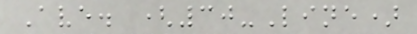Ave. (30-Line)
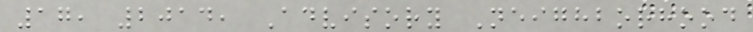17, 2014, Advisory Neighborhood
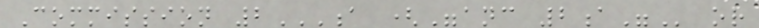Commission 2A ("ANC 2A" or
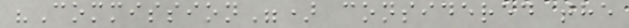"Commission") considered the
